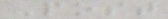Post
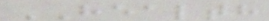HEALTH
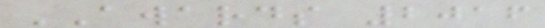AWARDS 2016
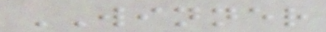WINNER
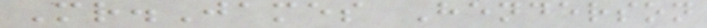Mr.James Henderson
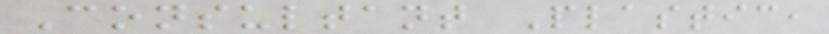Consultant Plastic,
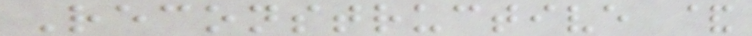Reconstructive &
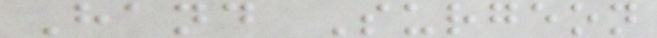Hand Surgeon
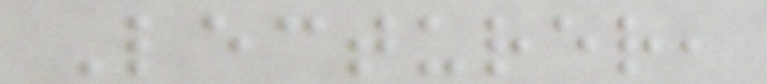Lecturer,
